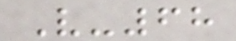V-68
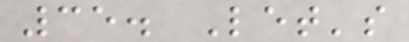35. Let's
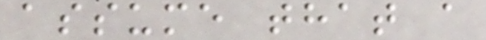assume that a
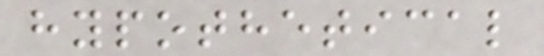hypothetical
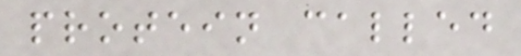protein called
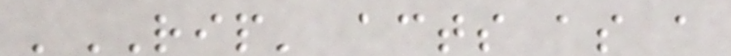'RIP' acts as a
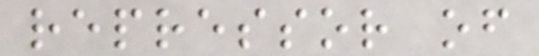repressor of
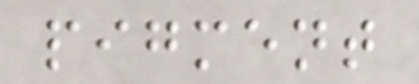pigment
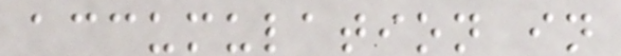accumulation in
